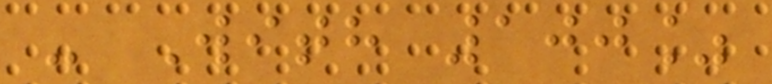- With 100%
